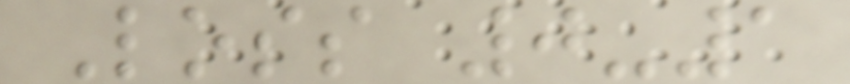Loss 0-1
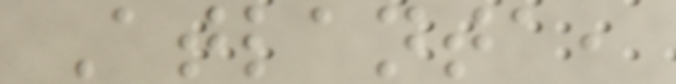Atlanta,
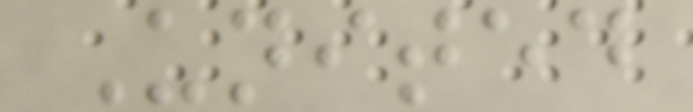United
